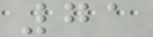71
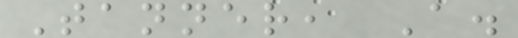Tanner, A.
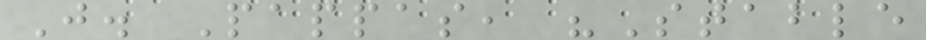J. Pappas, "Stable
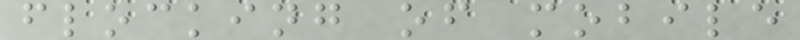flocking of mobile
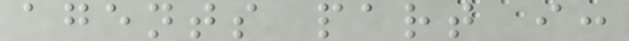agents part i:
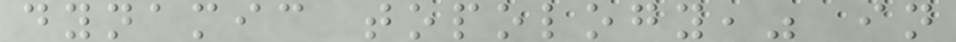dynamic topology," in
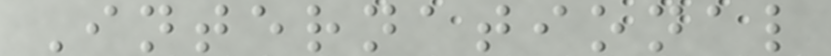International
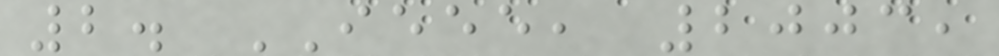2. IEEE, 2003,
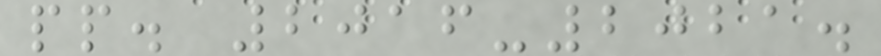pp. 2016-2021.
